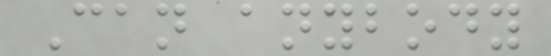Can anybody
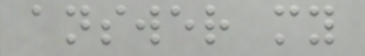answer my
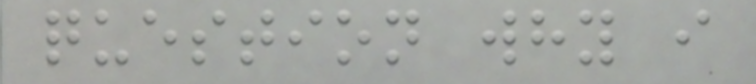question why i
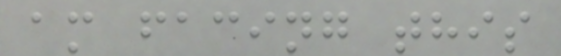am facing this
